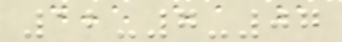12-7-07
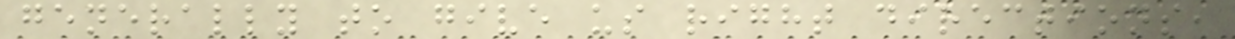generally to give us right directions,
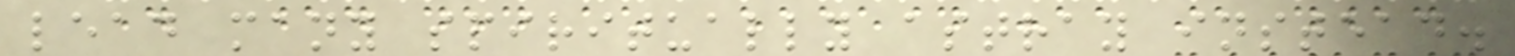lead many spiritually astray instead.
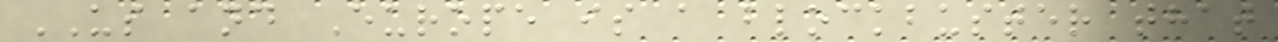US and Europe is a blockbuster that
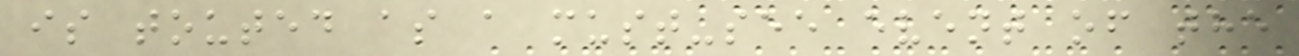is touted as a must-see event of the
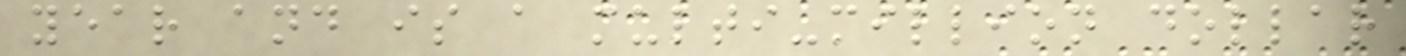year and is a multi-million dollar
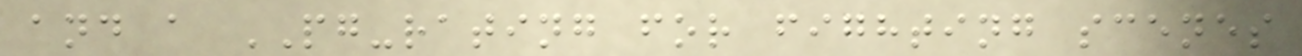and a PG-rating for fighting scenes
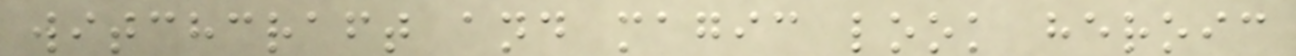witchcraft and magic look heroic
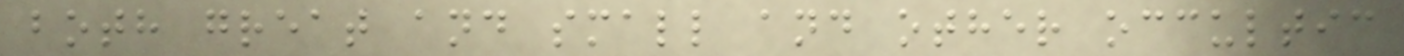both great and small and other occultic
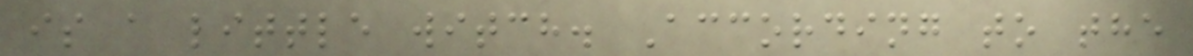is a little witch. According to the
